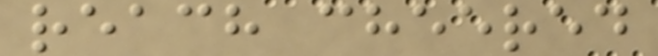reach cheered
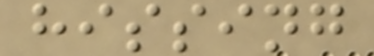hissing
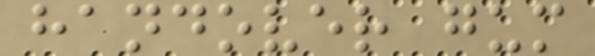handover gum
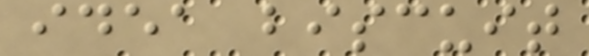idea biscuit
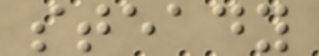steady
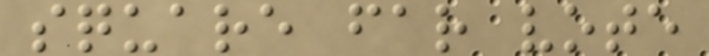square far vote
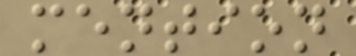mention
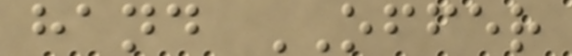hand OFFER
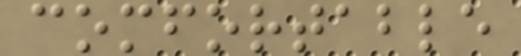comfortable
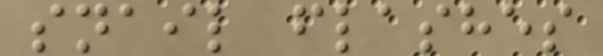snail flashes
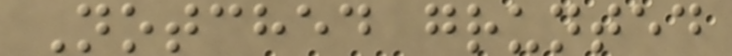Notched grunted
